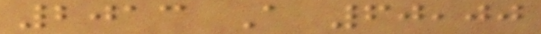2013 A 60,00
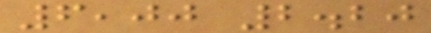6,00 2.20
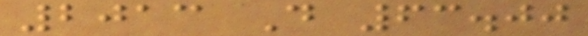2013 D 63.00
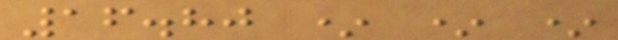16.80 * * *
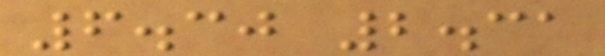6.30 2.31
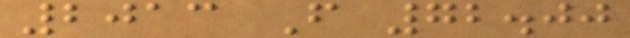2013 F 72.00
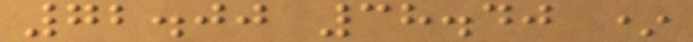72.00 38.40 *
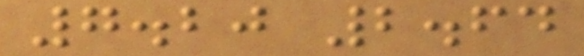7.20 2.64
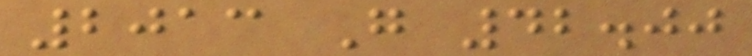2013 G 42.00
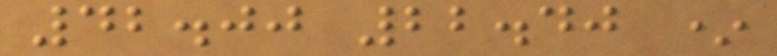42.00 22.40 *
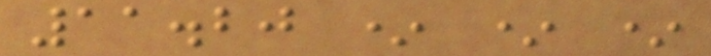11.20 * * *
